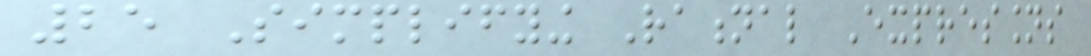25 Simplifying Rational Expressions
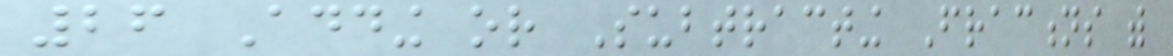26 Adding or Subtracting Fractions with
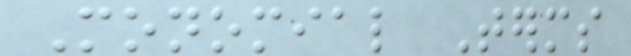Monomial Terms
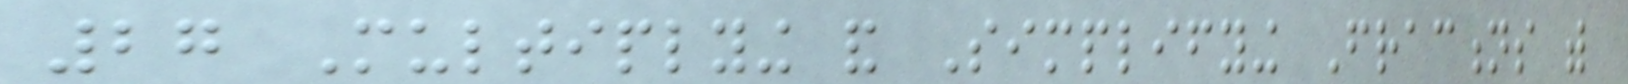27 Multiplying and Simplifying Fractions with
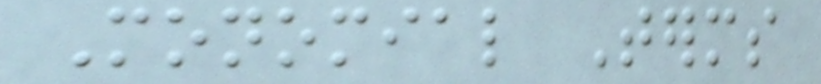Monomial Terms
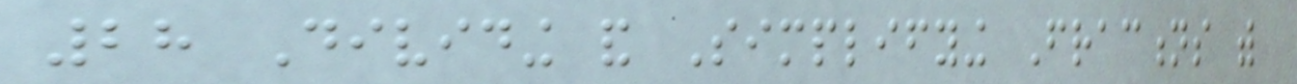28 Dividing and Simplifying Fractions with
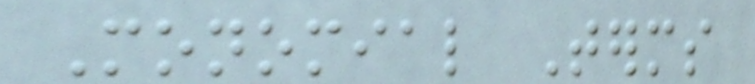Monomial Terms
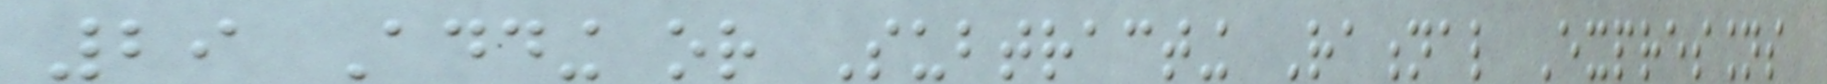29 Adding or Subtracting Rational Expressions
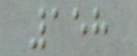158
